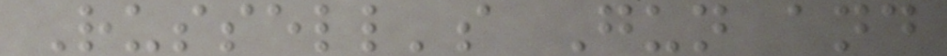Russell's Gun and
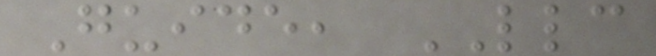Guide, LLC
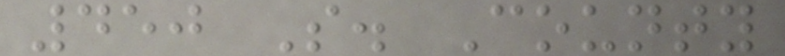450 S. County
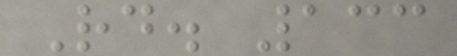Rd. 133
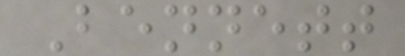Bennett
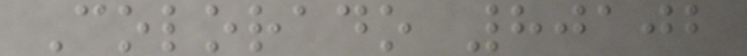Colorado 80102
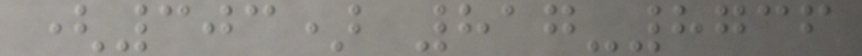(303) 817-8736
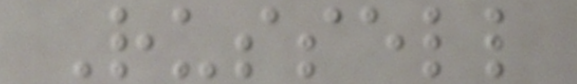Russell
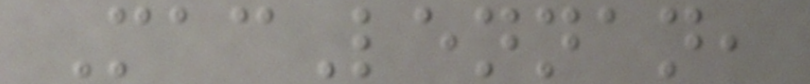MacLennan,
